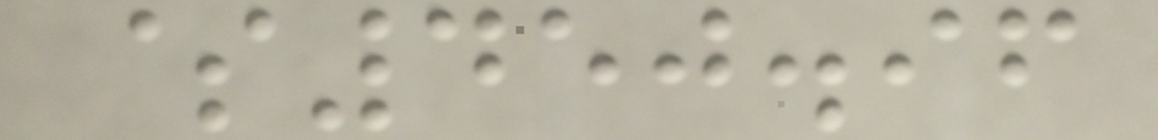$450.96
